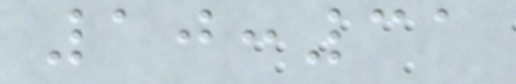10:31
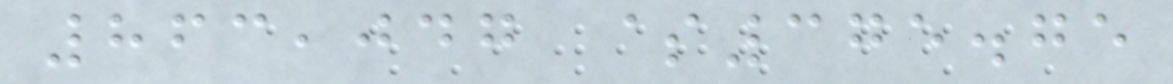863,047 $375.75
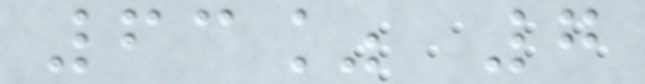63% 7
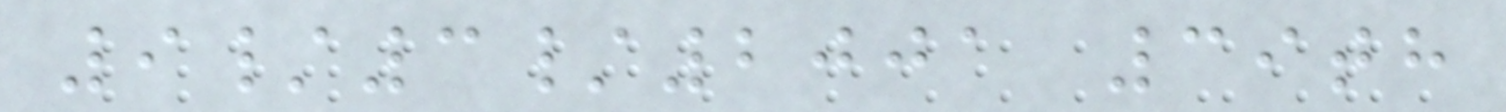9/3/2001 39th
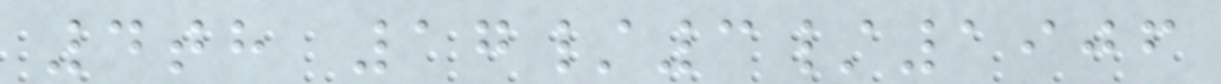4th 17/3/1906
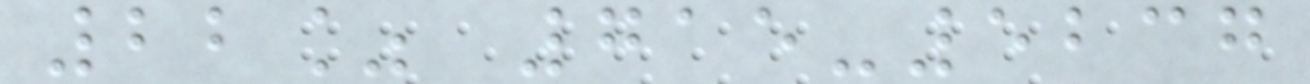22% 715-5237
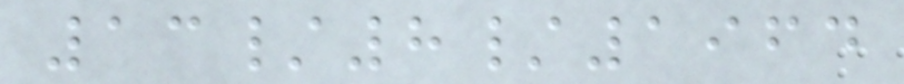13/8/1964
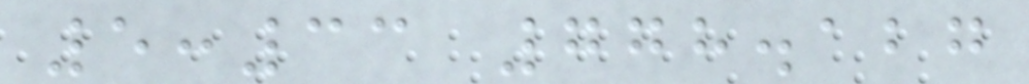5:33 778.127
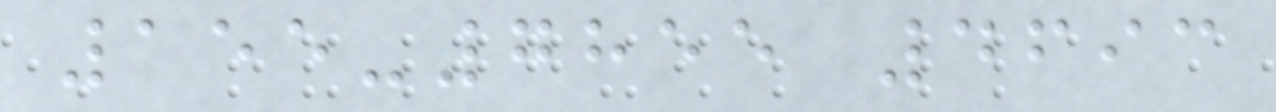155-7855 4693
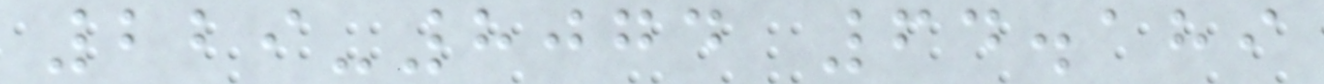229-8074 64.189
